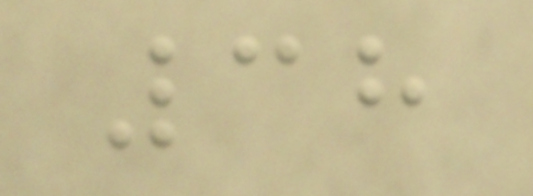38
